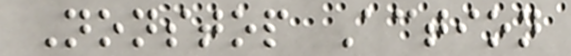Nonstop Action
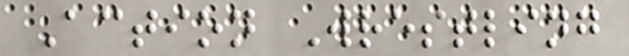Action Wrestling
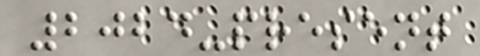2024-present
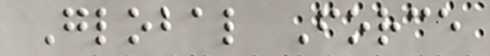Global Force
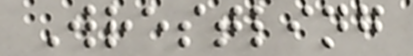Wrestling
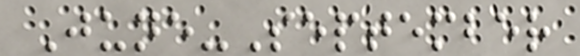June-September
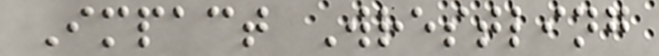Impact Wrestling
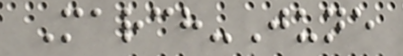March-June
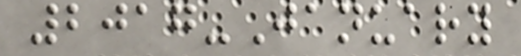2017-January
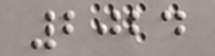2024
